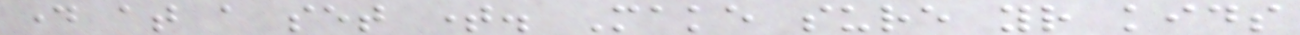day at a set time. Make sure your kids
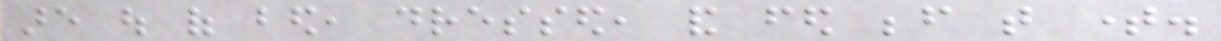are out of bed, dressed, and fed before that time.
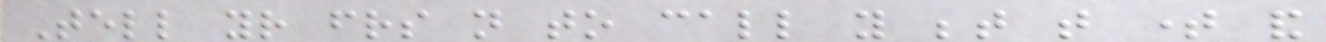Tell your friends not to call you between that time and
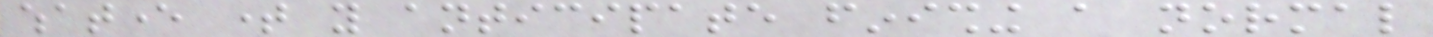whatever time you anticipate finishing a normal
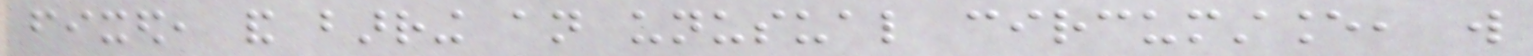fixed, and barring an unusual circumstance, will
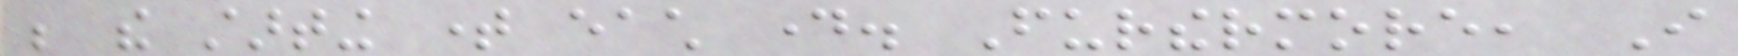be the starting time each day. Furthermore, I
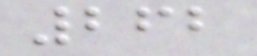262
